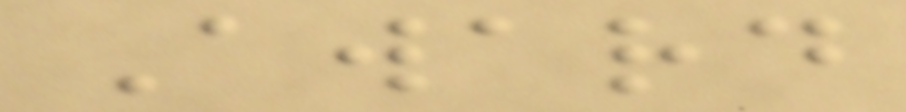Award
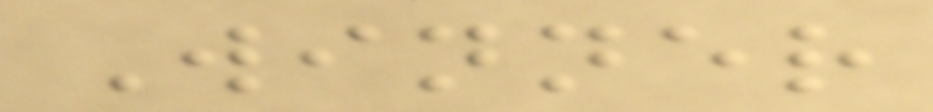Winner
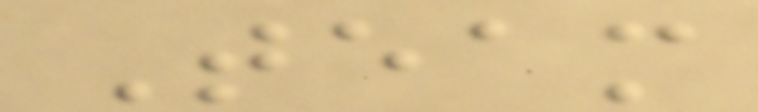Team
